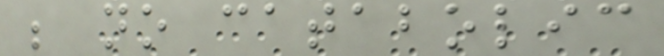be no catabolic
